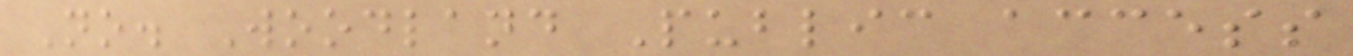No. Woodland Public access
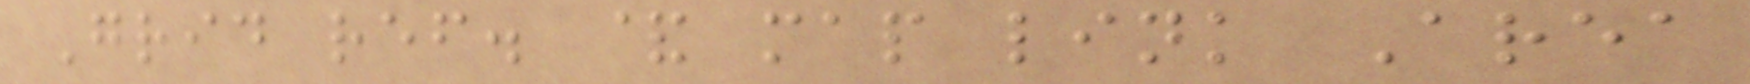Grid ref. & map link Area
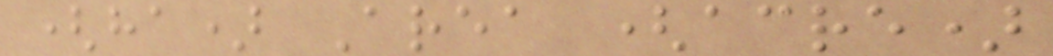(ha) Area (acre)
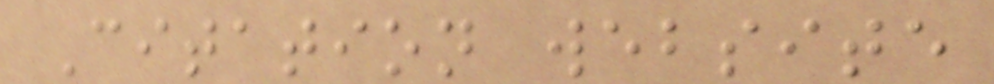Citation website
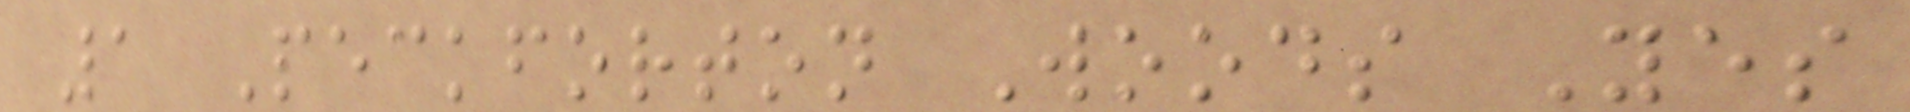1 Peckforton Woods Yes
